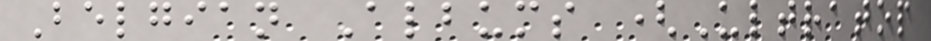Belgian Albums (Ultratop
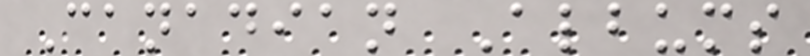Canadian Albums
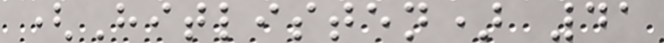(Hitlisten) 41
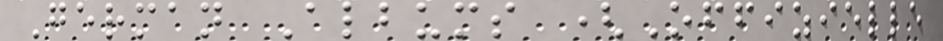German Albums (Offizielle
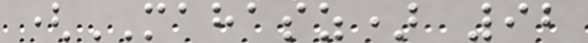(MAHASZ) 92
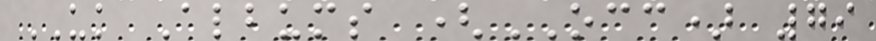UK Albums (OCC) 79
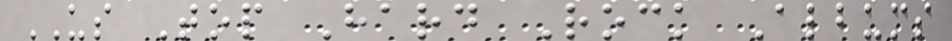US Top Hard Rock Albums
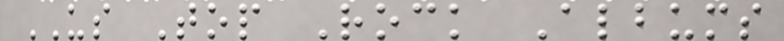US Top Rock Albums
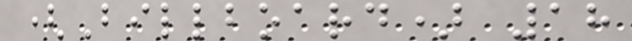(Billboard) 18
